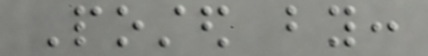Posted by:
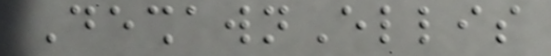DeshawnEllis
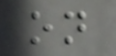on
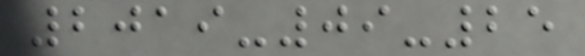2019-09-25
